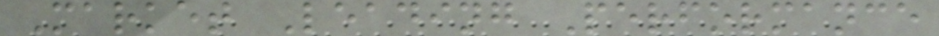Market Leading Performance
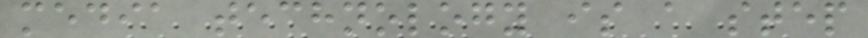media technology is a step
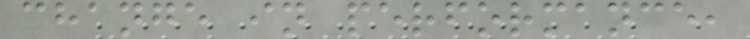change in performance,
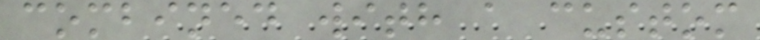combined with a custom
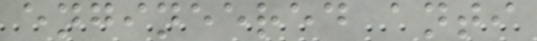engineered anti
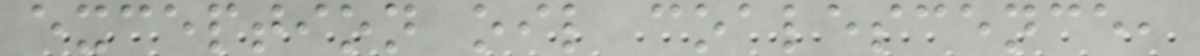exception oil coalescence,
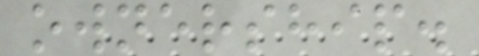ownership.
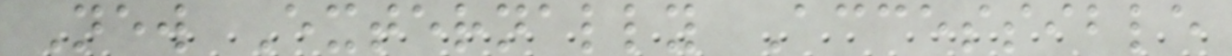New Externally Accessible
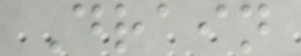Drain
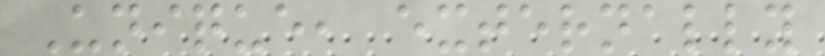Unique, externally
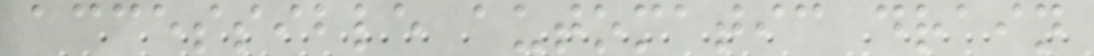accessible automatic drain
